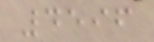4596
